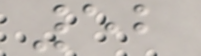52
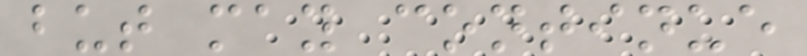but may continue
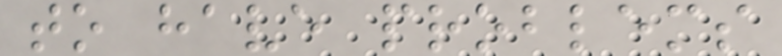to have problems
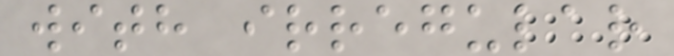with irregular
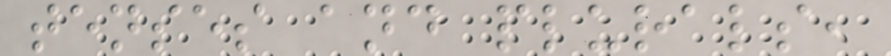tenses and plurals,
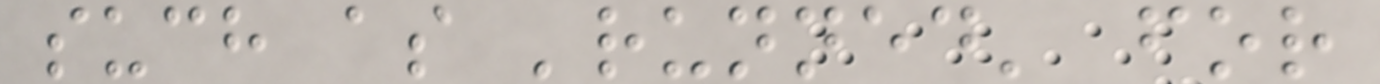such as 'runned' for
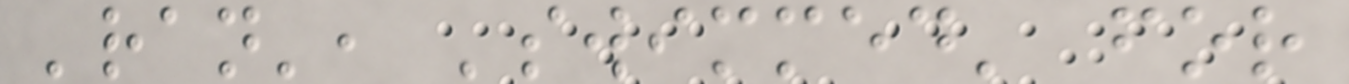'ran', 'swimmed' for
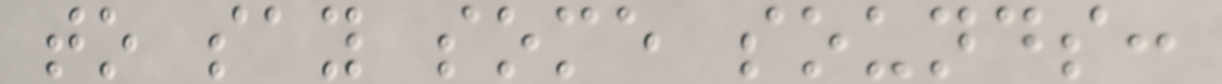to say some sounds:
